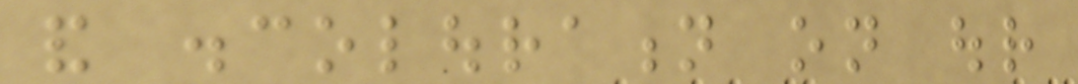and discolouration on our
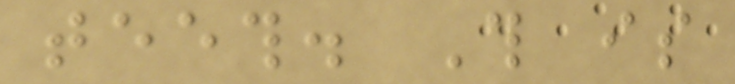teeth. This is
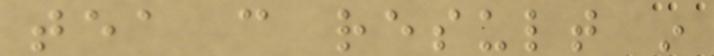tea can result in
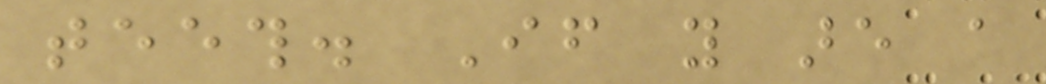teeth. If you are a
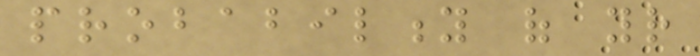probability of your
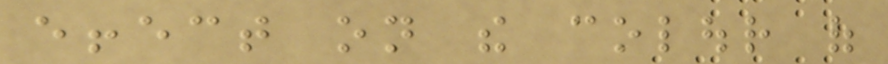effect on the colour of
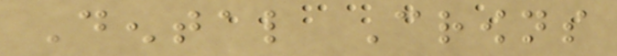Dental Crowns
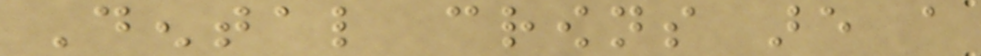Dental crowns are a
